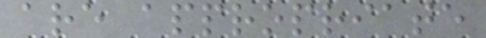are appropriate
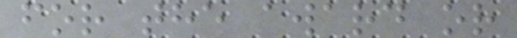for the award or
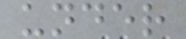under
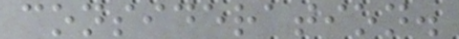consideration.
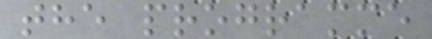the programme
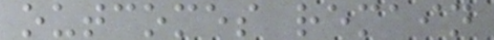outcomes remain
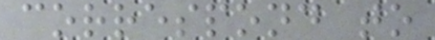correspond to
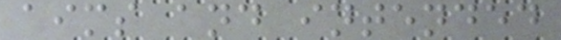aims and intended
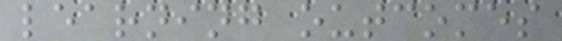learning outcomes
